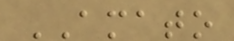AMATO
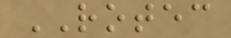ROTEC
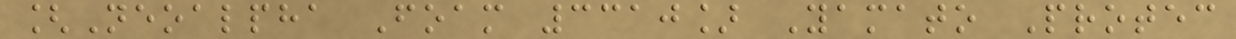[Neoalpha Foam 3310] Yamato Protec
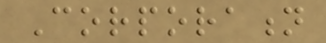Corporation
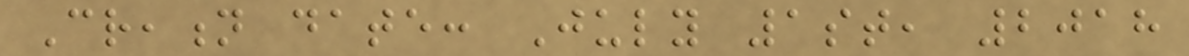Creation date: July 1st, 2018
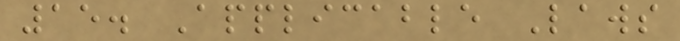15. Applicable Laws
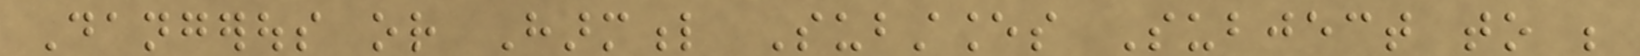Dangerous or Harmful Substances Subject to be
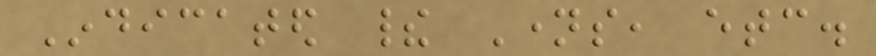Indicated their Names, etc.
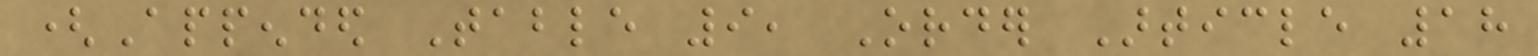(Appended Table 9, Order Article 18
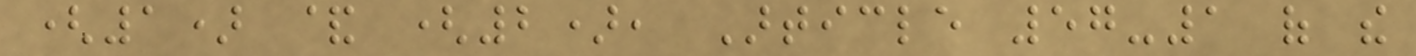(1) & (2), Article 57-1 of the
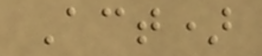Act)
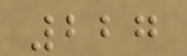227
